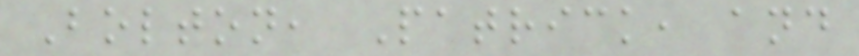Bolton, Patrick, and
